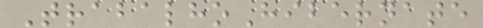TrabalhoHibernate
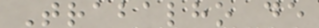Trabalho de
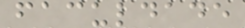faculdade
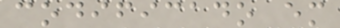codificado em
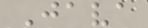Java
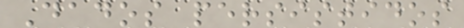Dados persistidos
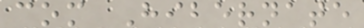com Hibernate
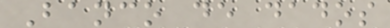Banco de dados
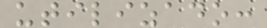utilizado:
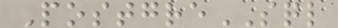PostgreSQL
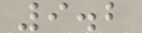9.2
